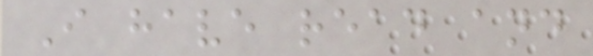I have read and
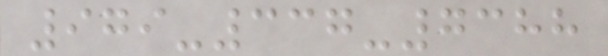979-337-7388
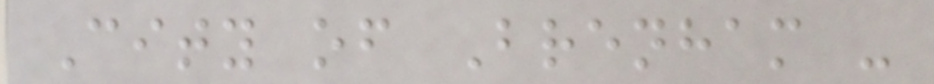City of Brenham -
